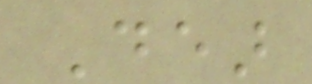Dear
